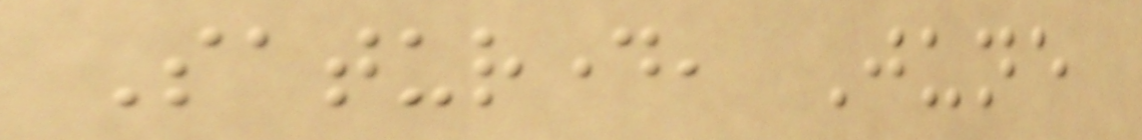Saturday, June
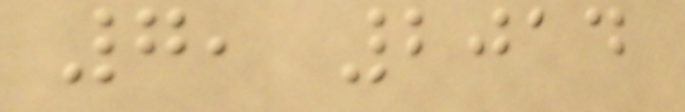7, 2014
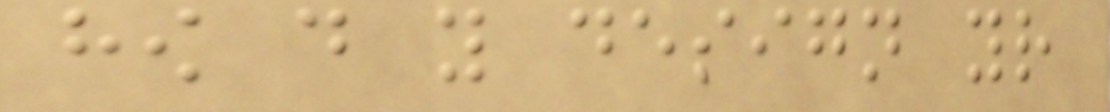how do you design your
